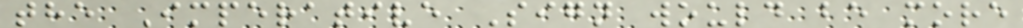the Imperative Sign would be more
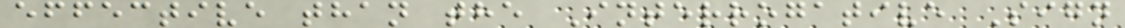effective than the Interrogative Sign
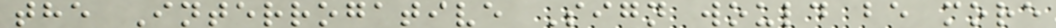the Interrogative Sign would be more
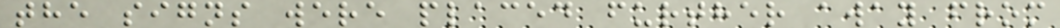the signs were placed further away from
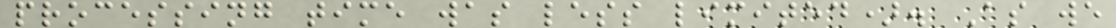processing time was less limited). As we
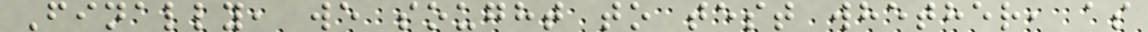Finally, we sought to test whether, as
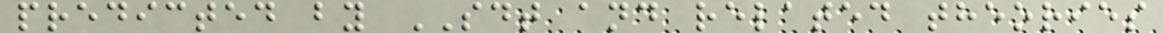predicted by SDT and related theories
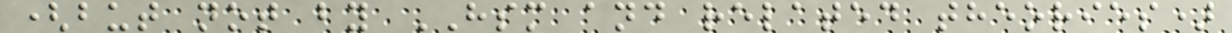(but not by HSM and related theories)
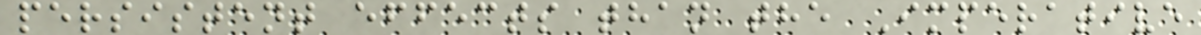persistent effects than the Imperative
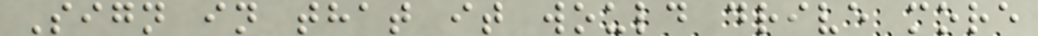Sign in that it would drive more
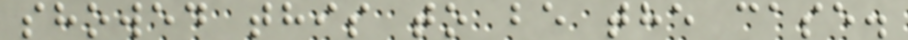showed this to be the case.
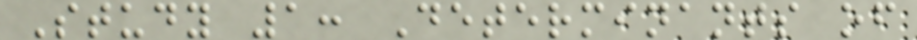Study 1: Determinants of
